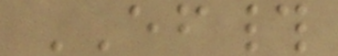EF#
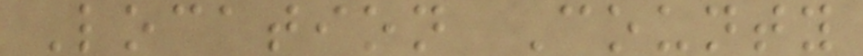Location County
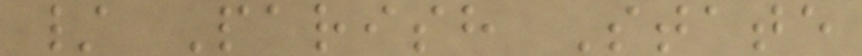/ Parish State
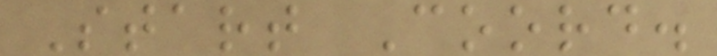Start Coord.
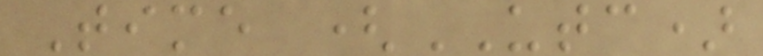Time (UTC)
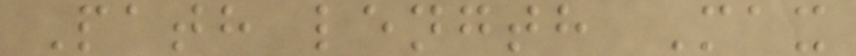Path length Max
